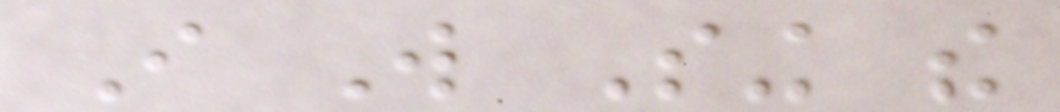I Will Sing the
